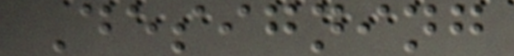Designing
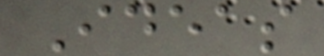Ideas
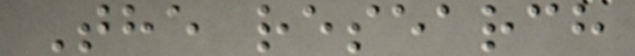The research
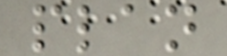plan
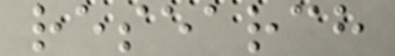research
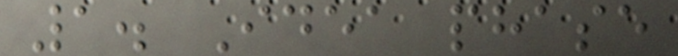1. Idea phase
